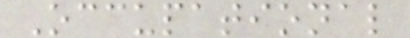Occupational
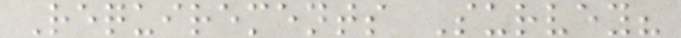Requirements Survey?
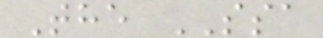The SSA
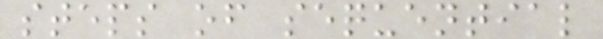steps of sequential
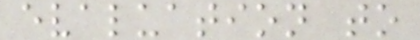evaluation to
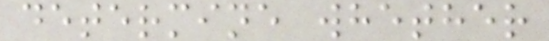determine whether
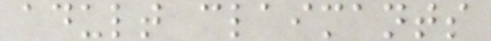adult claimants
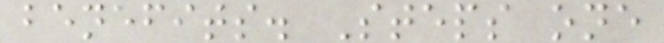benefits. Steps one
